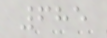685
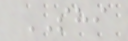SHI
